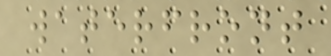waterfront
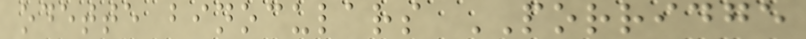odette binoculars PORRIDGE
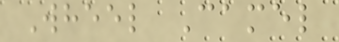Wheel Camel
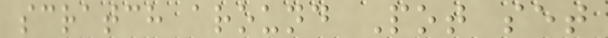scratch around Pot set
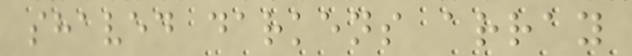shaved darkens array
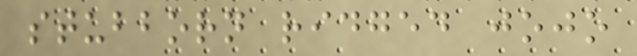stubborn ridged jojo
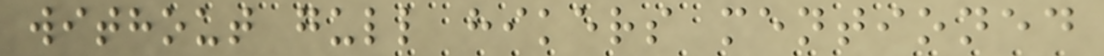without gull hikers mentioned
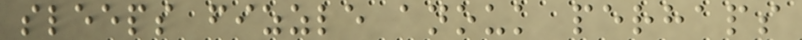sleeps fizzle anouk perhaps
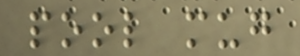pool mug
